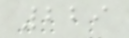229
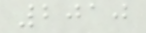2010
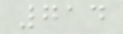714
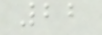22
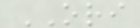ORI
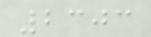2303
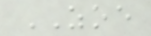ZOE
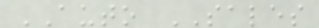AUTO SALES
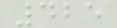425
